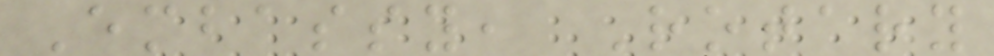Embassy, Rotary
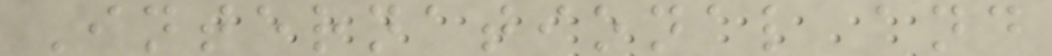International and
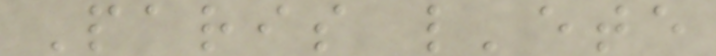Paris l'ete
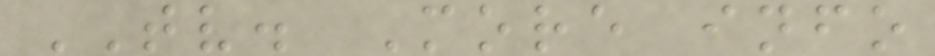TV. More info
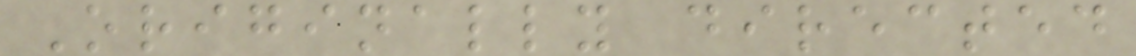Originally directed
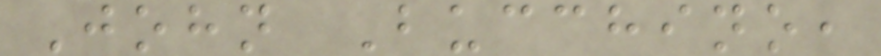John Bucchino,
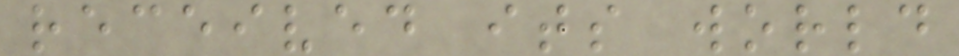received its world
